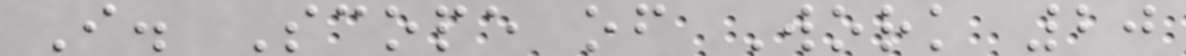I. Scope of Work 20
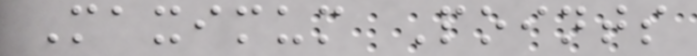Maximum Points
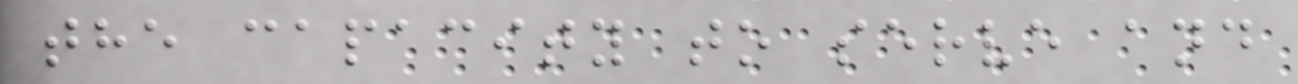the capacity to serve and
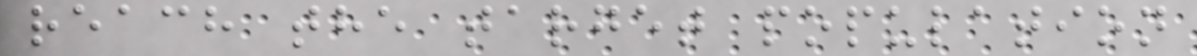reach the target population
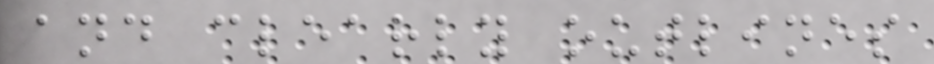and clearly outlines
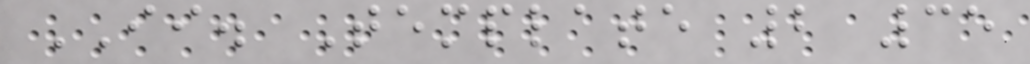II. Template 2 35
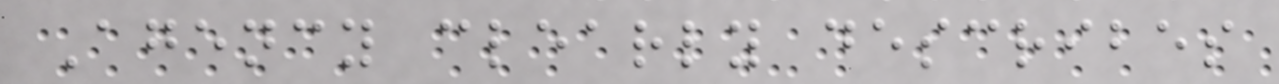Agency clearly describes
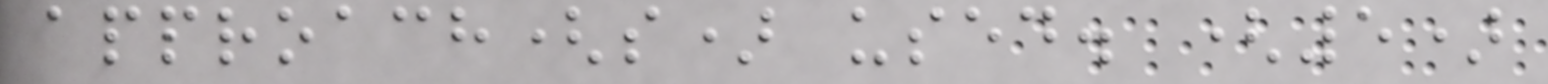approach(s) used. (5)
